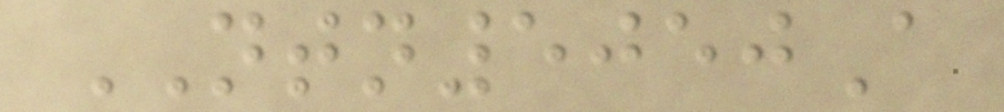NTN5050A
